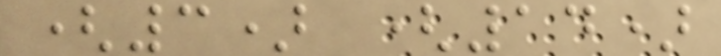(3) (14)
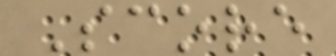Score
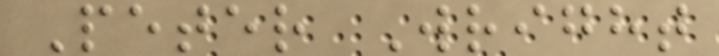Peter Wright
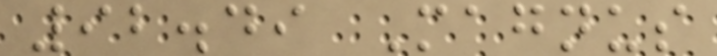92.49 Magnus
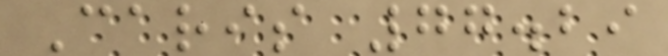Caris 77.29
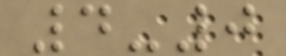4-0
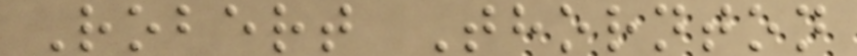Robert Thornton
